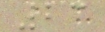23
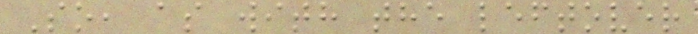So, as with the leftover
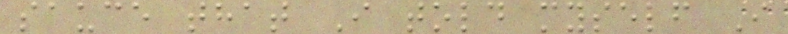sauce that I told myself I
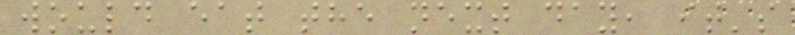would eat the next day, it's
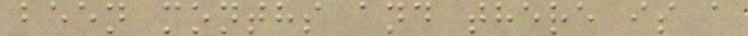been months and there is a
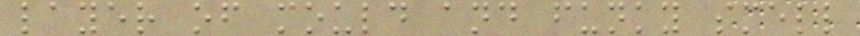layer of mould and funky smell
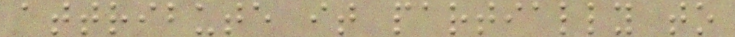attribute it partially to
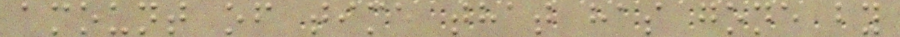amount of time that has gone by
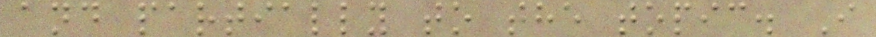and partially to the topic. I
